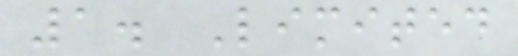1. Limited
